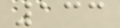133
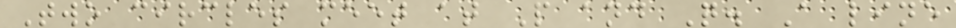Two circles meet at P and Q. A line
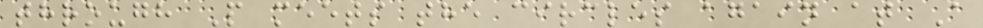through P meets the circles again at A
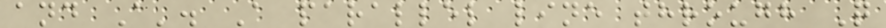and A'. A parallel line through Q
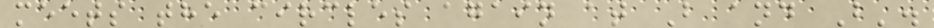meets the circles again at B and B'.
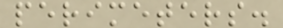perimeters.
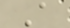A
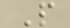P
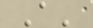A'
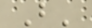B'
